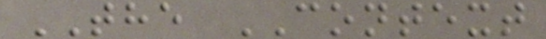THE CONTEXT
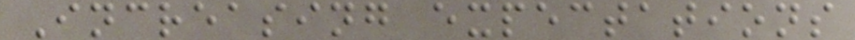Increasing expectations
